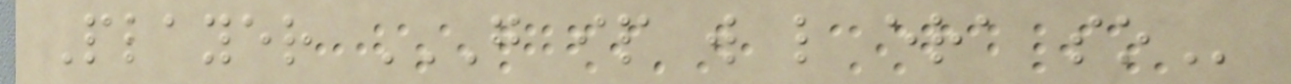Player G IP W L ERA SO
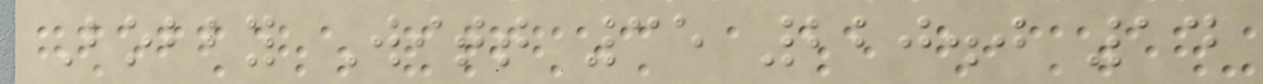Bobby Witt 35 220.0 14
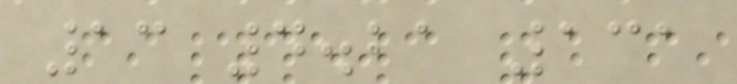13 4.21 131
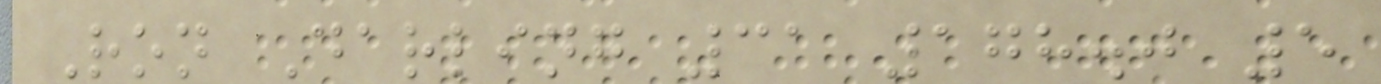Ron Darling 31 178.0 5
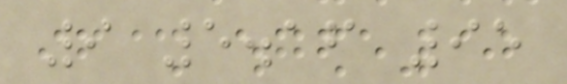9 5.16 95
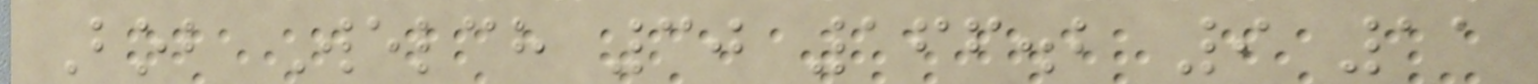Bob Welch 30 166.2 9 11
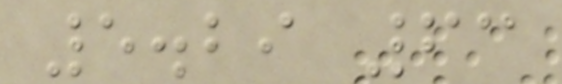5.29 63
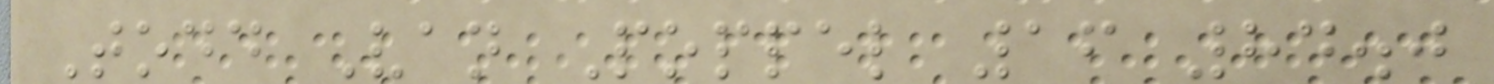Todd Van Poppel 16 84.0
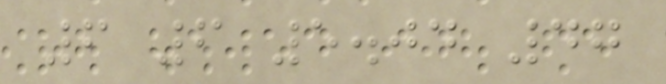6 6 5.04 47
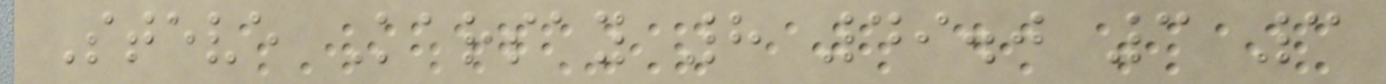Steve Karsay 8 49.0 3 3
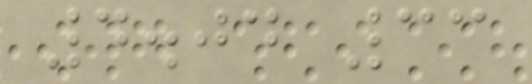4.04 33
